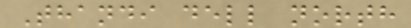Thandi dell north
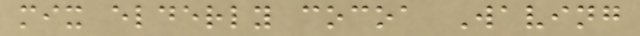mix elderly cocoa Waving
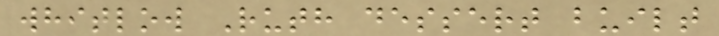whitlow Ruth dessert built
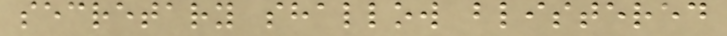secretary shallow blistered
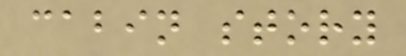cabin story
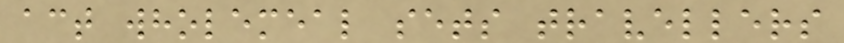act wholemeal sets travellers
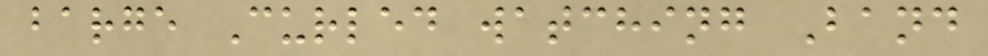barge Curled watching Band
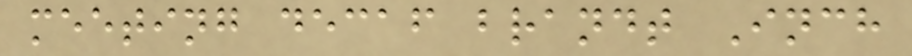meeting decaf brandt Inch
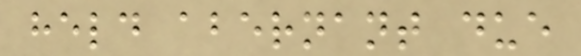held abernant due
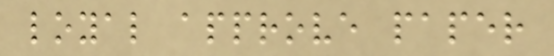loyal approve paper
